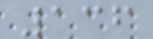136
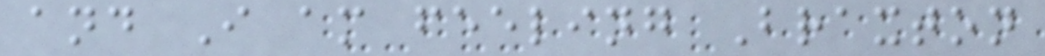and I am feeling Braxton
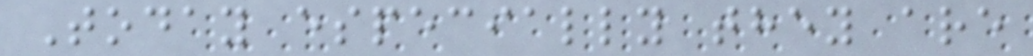Today especially they are
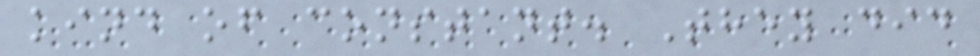kind of constant. They did
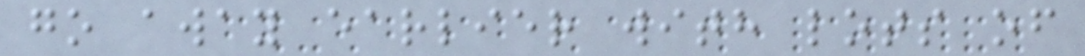go away earlier with lots of
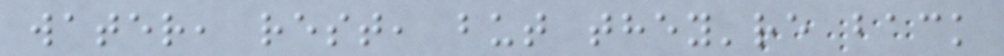water, rest, but they're back
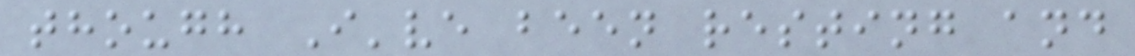though I've been resting and
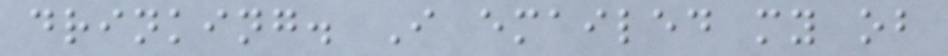drinking. I emailed my ob
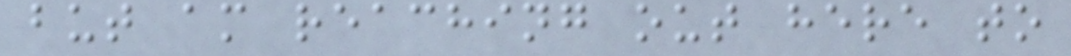but am reaching out here to
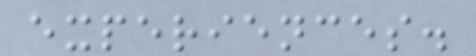experiences.
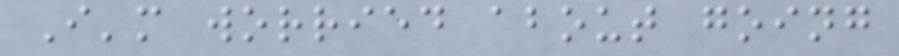I'm worried about going
